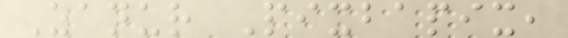Zanur Pixbapix,
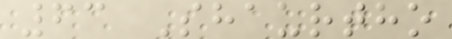63 Shaurtho
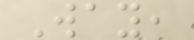Way,
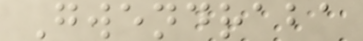Gwendraba
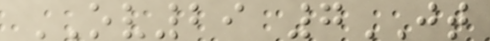OV29 7JT
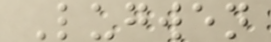Lugwen
